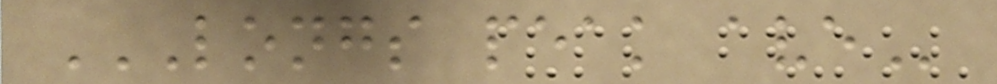LONGS PEAK AVE
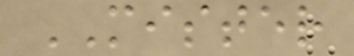MISTER
